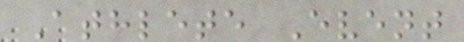Athlete Event
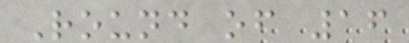Round of 16
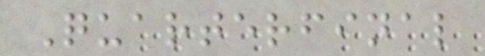Quarterfinal
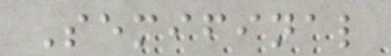Semifinal
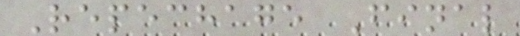Repechage Final
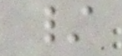/
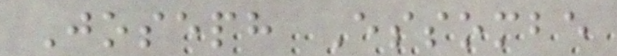Joseph Essombe
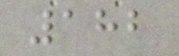182
